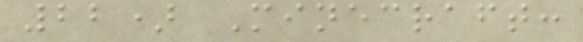22) Minecraft:
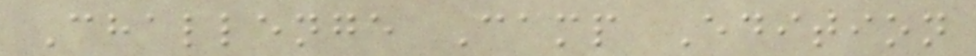Challenge Camp Edition
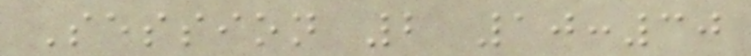Session 2 10:30
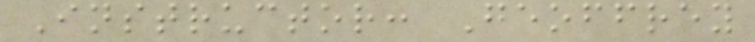Instructor: Geoffrey
